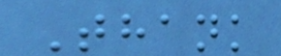Thank
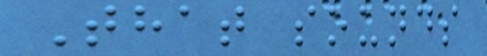That sounds
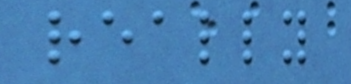really
